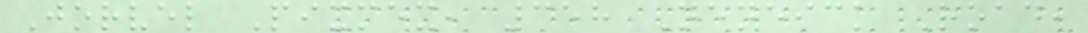Jorvel Pixmex, 358 Neneick Road,
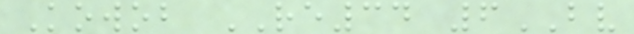Kowob RE34 6BV
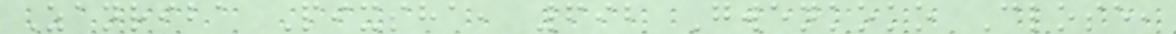Zanriba Pixsha, 692 Gwenkoko Close,
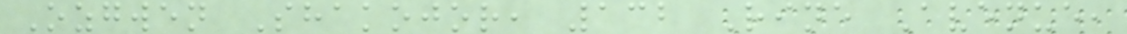Ozgwen Shakojor, 132 Rine Avenue,
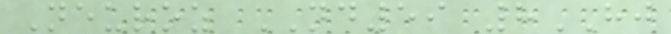Neuroz ND59 8HJ
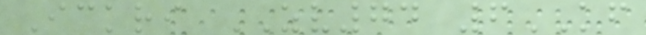Ickri ZV74 6KF
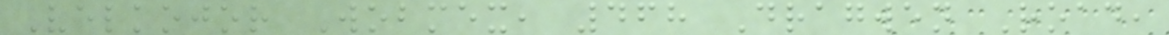Velkojor Wobmex, 468 Dragwen Road,
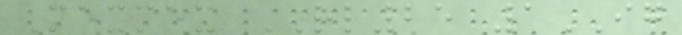Mexmex RL25 1IG
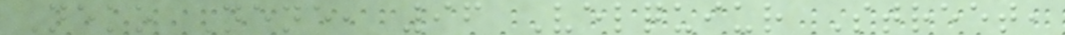Neko Nene, 96 Velquiur Street,
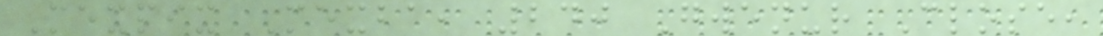Mexpix Mexba, 240 Gwenur Close,
